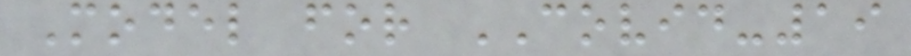Model for COVID-19
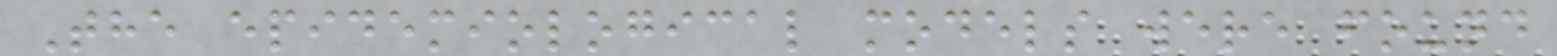The epidemiological models were found
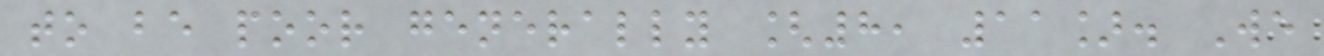to be poor generally [8, 11]. We
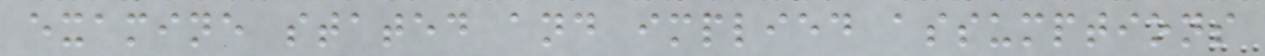examine stated and implied assumptions
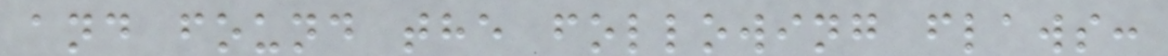and found the following flaws:
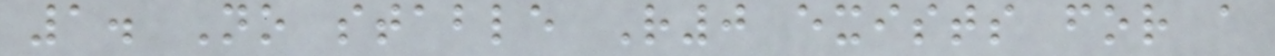1. No stable R0 exists for a
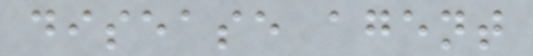disease agent
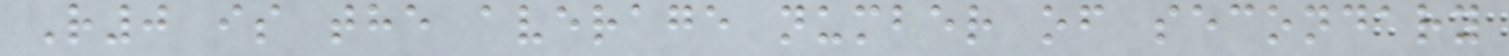R0 is the average number of secondary
